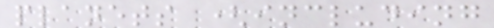planets (including
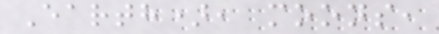Earth), moons,
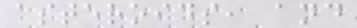asteroids, and
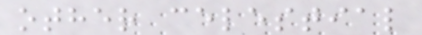other celestial
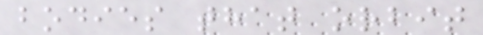bodies that orbit
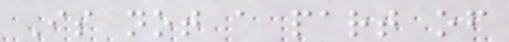Is not a part of
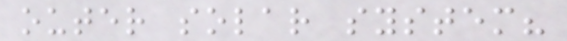outer solar system?
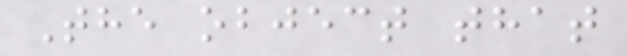The object that
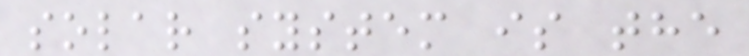solar system is the
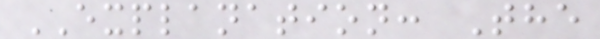EXPLANATION: The
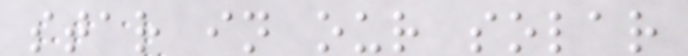star in our solar
